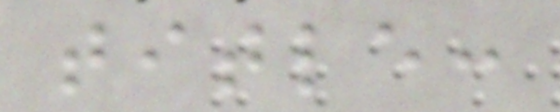title:
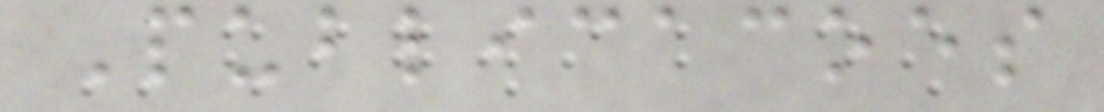Publicacoes
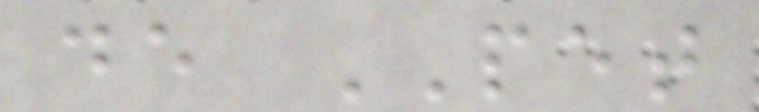de PET
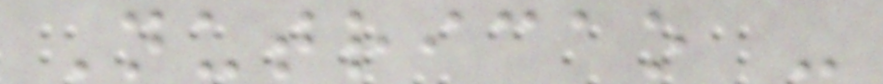Nutricao -
